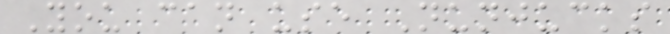You can use Nunjucks
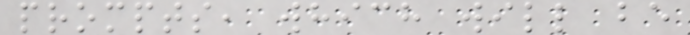prompts, which will be
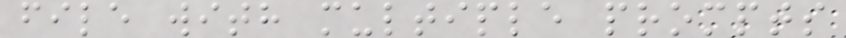file with multiple prompts
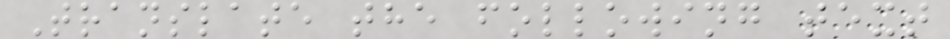Translate the following text
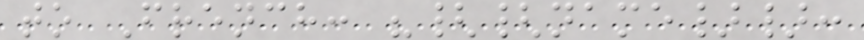to French: "{{name}}:
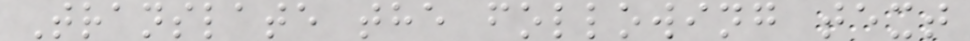Translate the following text
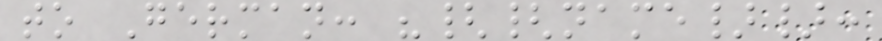to German: "{{name}}:
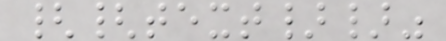{{text}}"
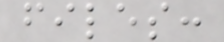files:
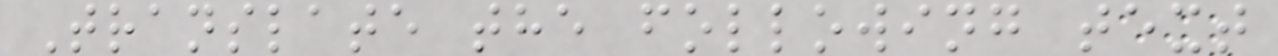Translate the following text
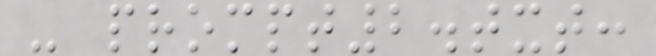- prompt2.txt:
